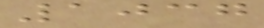1037
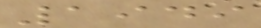1949
